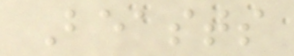Beasts
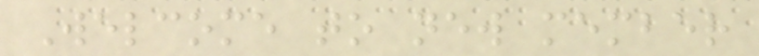Welcome to new member
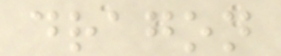dragon
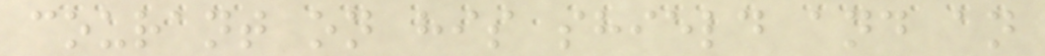courant on his shield and an
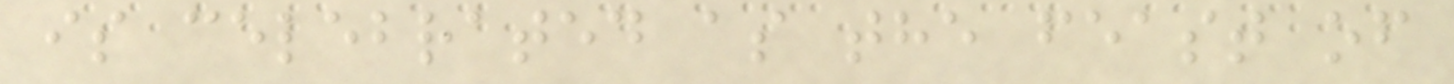is celebrated as the feast of
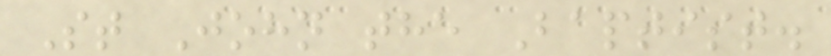St John the Baptist.
